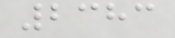2383
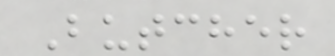Butcher
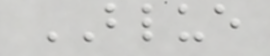BLUE
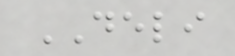DELI
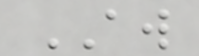AW
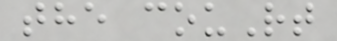the couRt
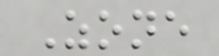Zone
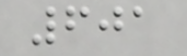601
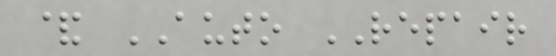& AUTO REPAIR
